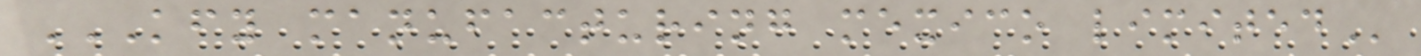KFY MANUFACTURING MEXICO LIMITED
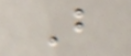B
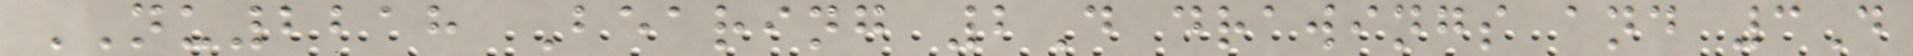NU2218 Bearing 2D drawings and 3D
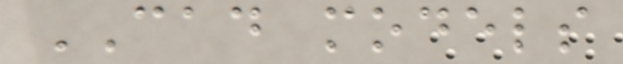CAD models
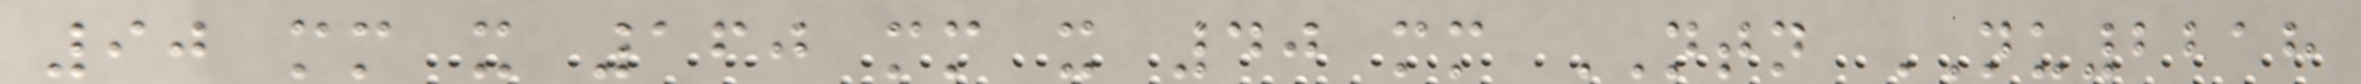90 mm x 160 mm x 40 mm NTN NU2218
